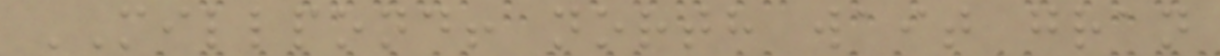MILLPOND! north wait gran
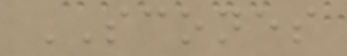SCONES
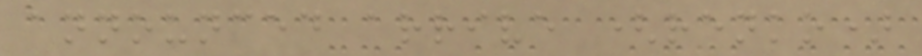announced arrive (renko)
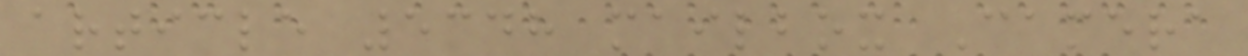article 5348 mailbox Camera
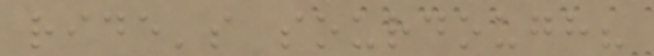ride's sourdough?
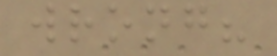wrong?
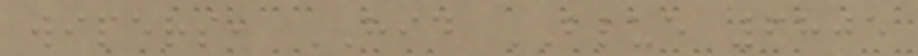wipers, HID BLUE 6805
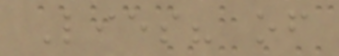Lies? of
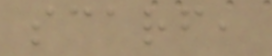scarf,
